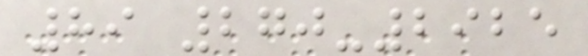89 270-2925
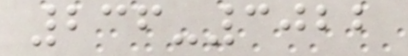236-3022
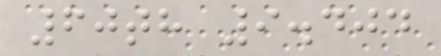60th 9.404
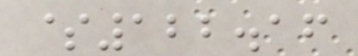$122.16
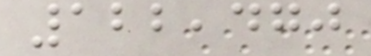122,470
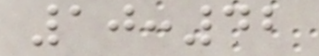10:42
